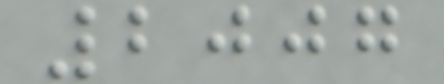2007
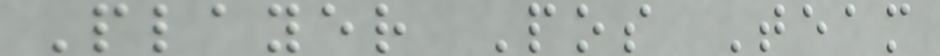Player Pos Team
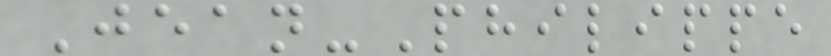Jean-Philippe
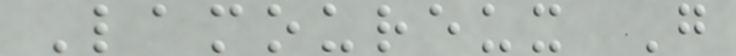Lamoureux G
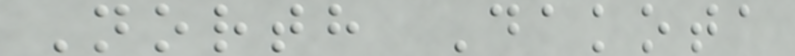North Dakota
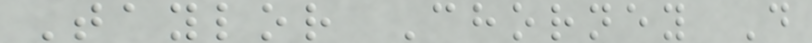Taylor Chorney D
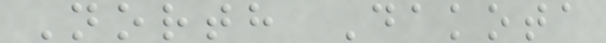North Dakota
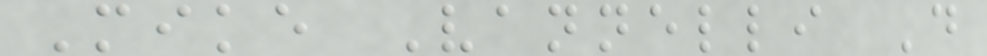Mike Vannelli D
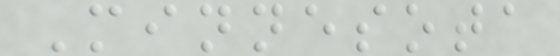Minnesota
